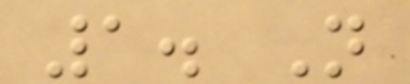1. N
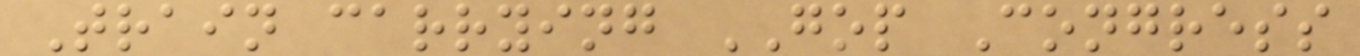Train carrying GOP Congress
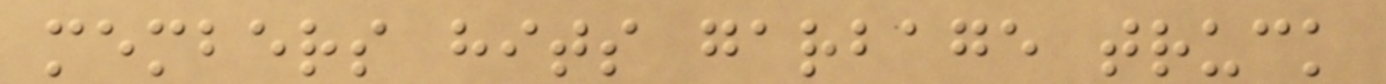members hits garbage truck
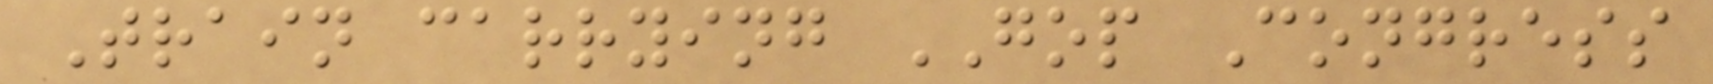Train carrying GOP Congress
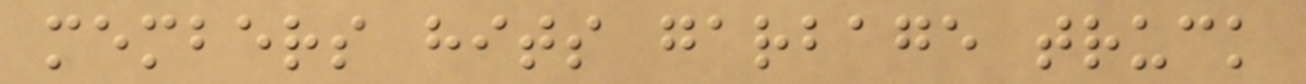members hits garbage truck
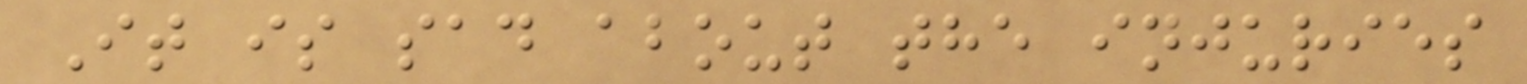It is sad about the injuries
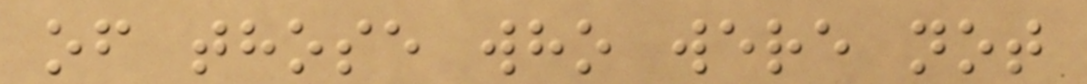of those who were not
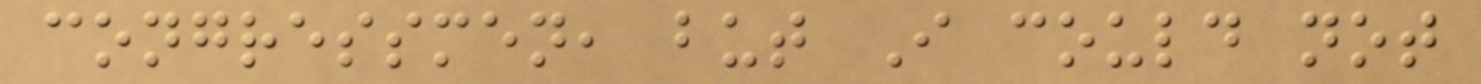congressmen, but I could not
